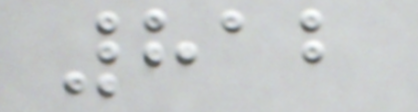812
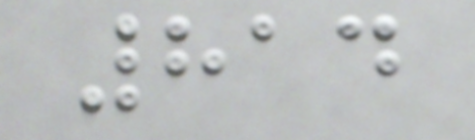814
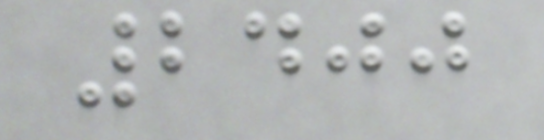2400
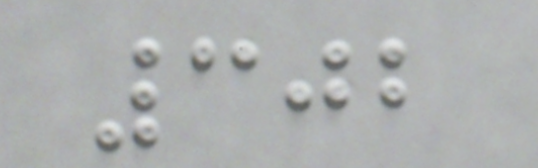302
